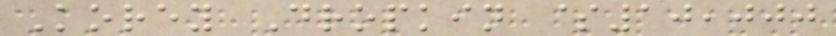Korey Dropkin $10,000
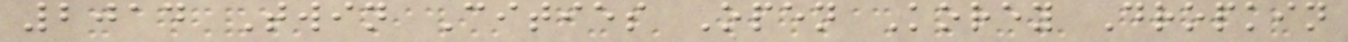2014 Twin Cities Open Korey Dropkin
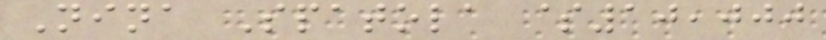Nina Spatola $10,000
